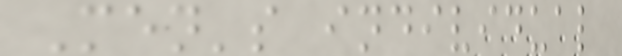Men's individual
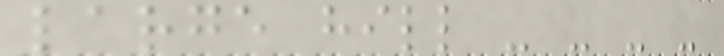large hill - - - -
